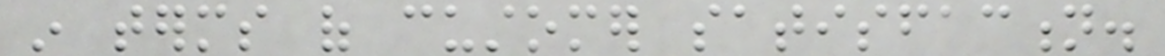in terms of customer satisfaction.
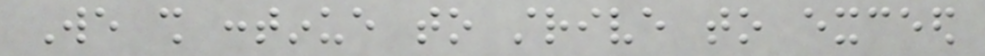We shall continue to strive to exceed
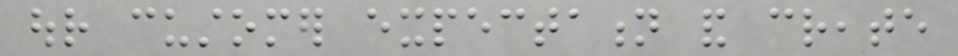our customer expectation and create
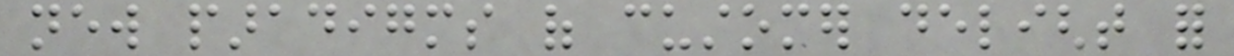new paradigms of customer delight for
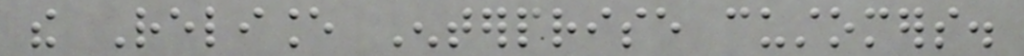the Reliance Enterprise customers.
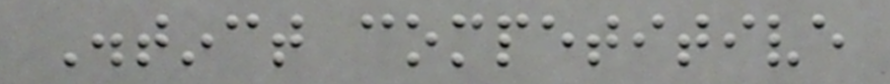Distinct competitive
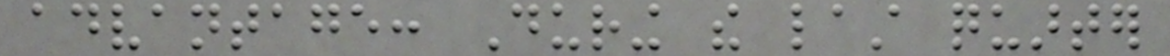advantage: During the last quarter
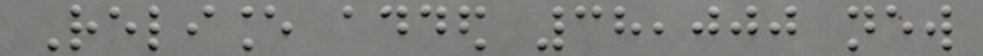Reliance added 38,000 new
